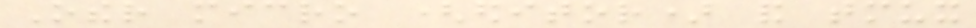Other micro (editor) and tmux
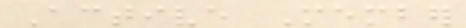Active Member
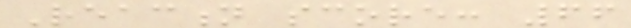Reaction score: 66
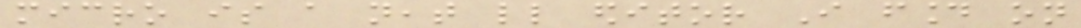micro is a neat little editor I found on
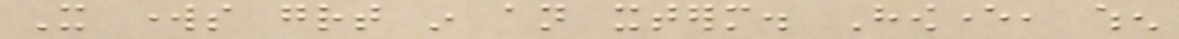It works great in an xterm. However, when
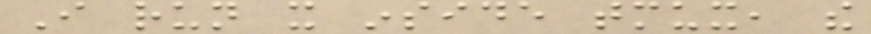I run it inside tmux, the
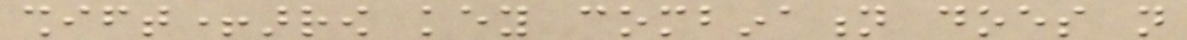shift+arrow key combination does not
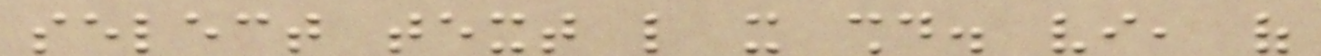select text like it should. vi, of
